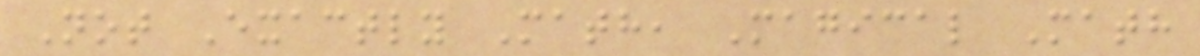Not Exactly Math, Magical Math
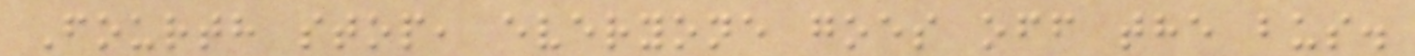Fourth stop, everyone goes off the bus.
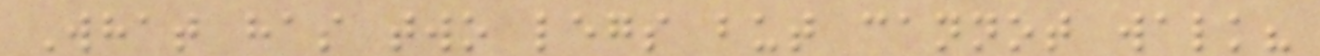What has two legs but cannot walk?
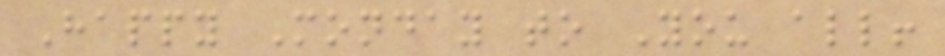Happy Monday to You all!
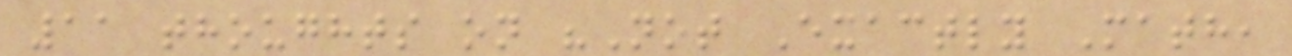11 thoughts on "Not Exactly Math,
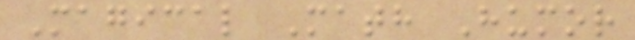Magical Math Humor
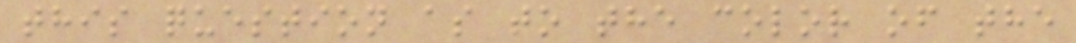this question as to the color of the
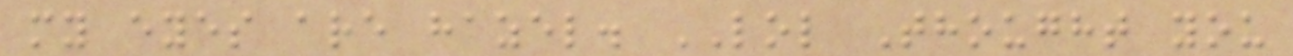my eyes are hazel. LOL Thought you
